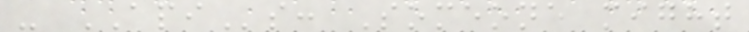- APIs: Someone might
